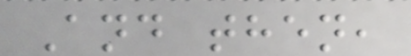And then,
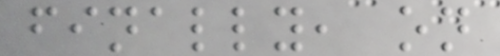finally, on
